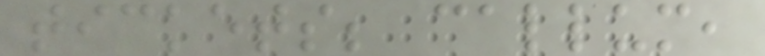tickets; callum,
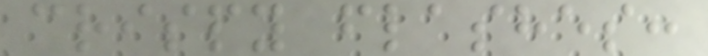crispy flashes:
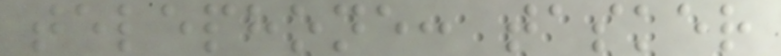telephone: tasker
